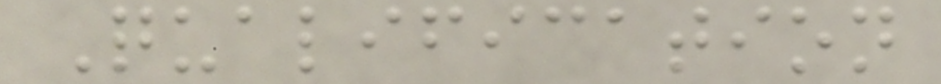Qualification
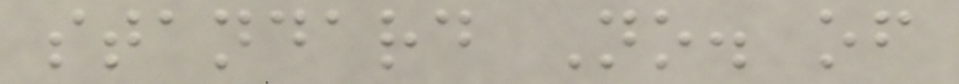standard No. of
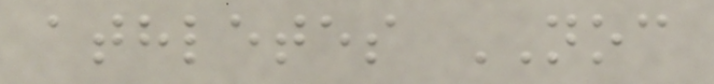athletes NOC
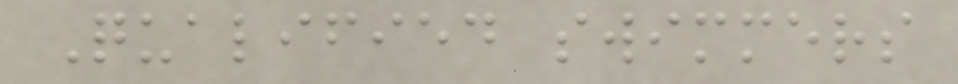Qualified swimmers
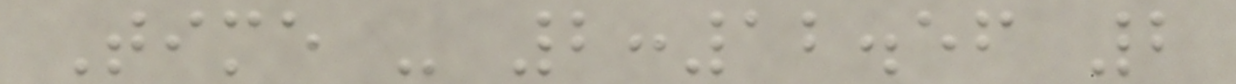Time - 2:12.56 2
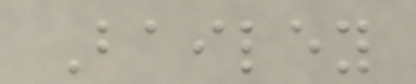Bailey
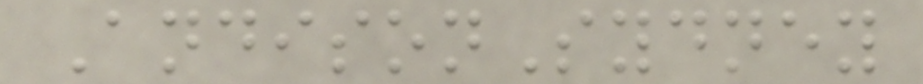AndisonSydney
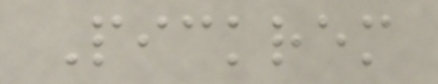Pickrem
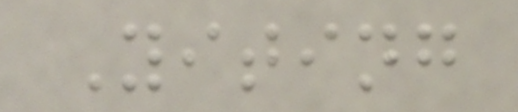Yiting
